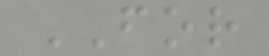FOR
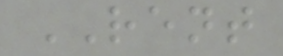RENT
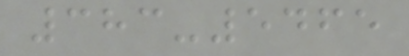383-5465
